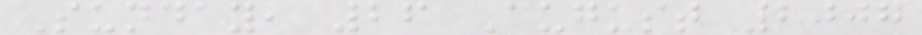Sunday, 26 August 2007
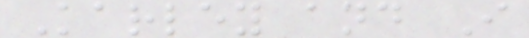Karley and I
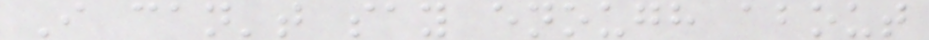I can't say enough about
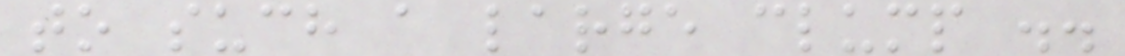to such a large clump ..
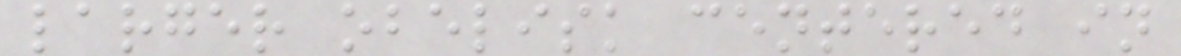larger obelisk centered in
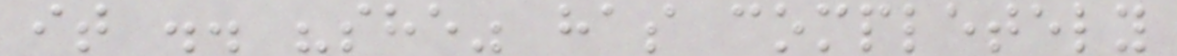it .. "she" has completely
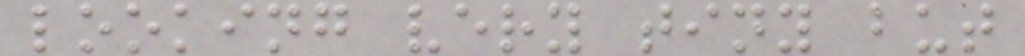looking very tiny but
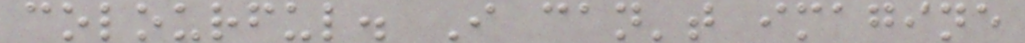colourful. I can't imagine
